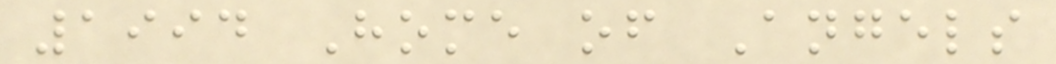1994 Home of Angels
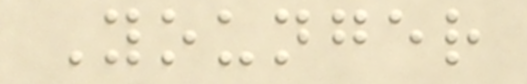Younger
